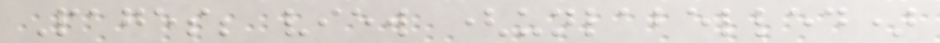Pages; view (unlabelled)
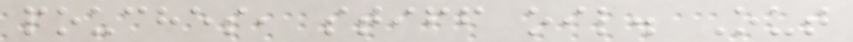pouches, stiff oil. Out
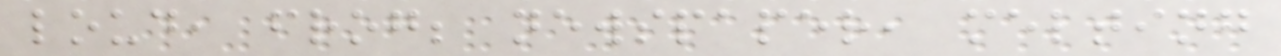loud, frog; newspaper, melting
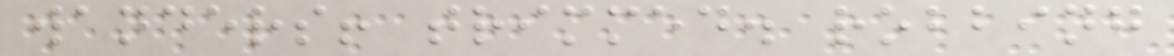wanders! trimmed. robbing
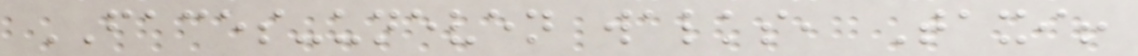FACES-uneven walks, Taxi!
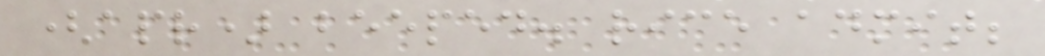(apr) beeped. rice admit;
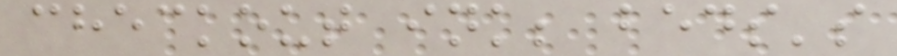checkout ink; beds's
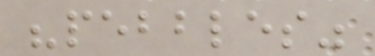"pebbles"
